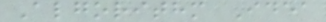Algorithm Idea
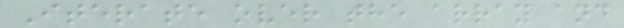Iterate over the array and
